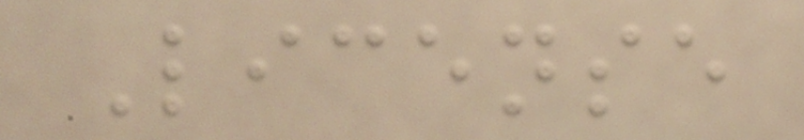License
